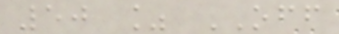50 % OFF
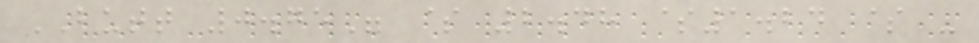BUTT 0.75" $ 2.48 $1.24 $ -
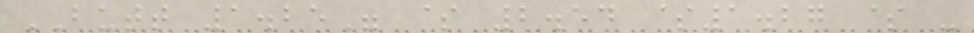BUTT 1.25" $ 2.54 $1.27 $ -
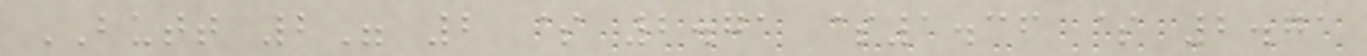BUTT 2" 2 $ 2.71 $1.36 $ 2.71
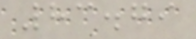83.79
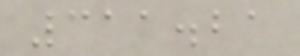311.21
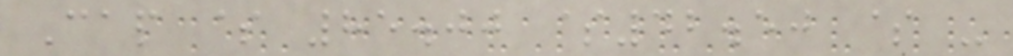Cap $ 85.00 $42.50 $ -
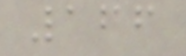166
